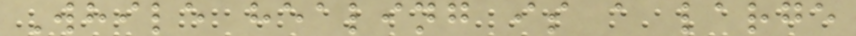While healing is a large
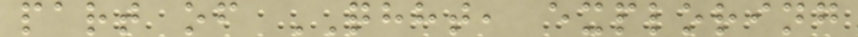part of QHHT, exploring
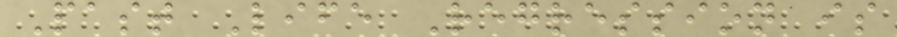Past Life Regression is
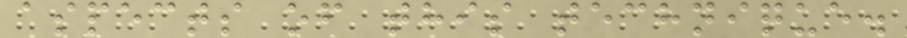aspects of this technique.
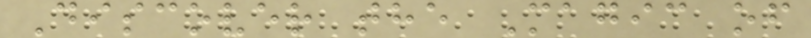Discover the Magic of
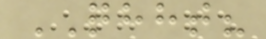QHHT?
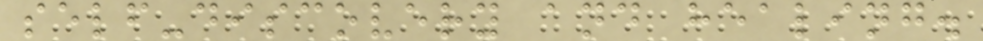self-discovery and healing.
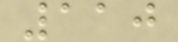110
